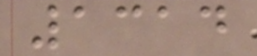1314
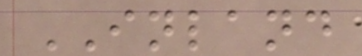INLAND
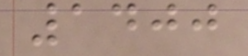1400
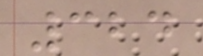324
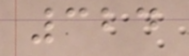324
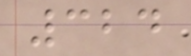324
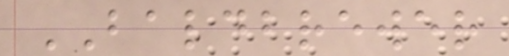BALDBREWER
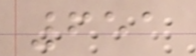651
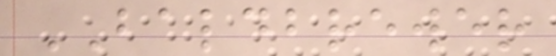BALDBREWER
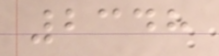2348
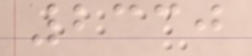2330
